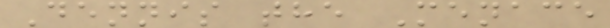Dennis the Menace
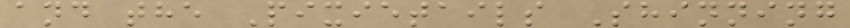and the Pixietails Shinning
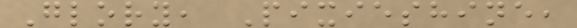Glory, Pixieshine,
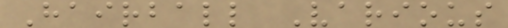Hairball Various
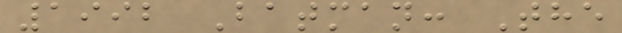1992 Batman: The
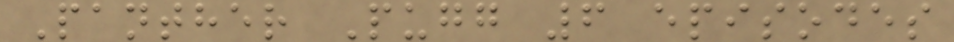Panther Pugg 6 episodes
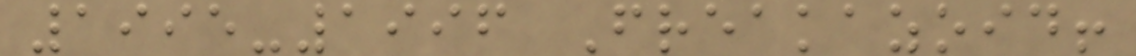1995-1996 Freakazoid!
